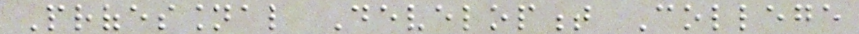Professional Development College
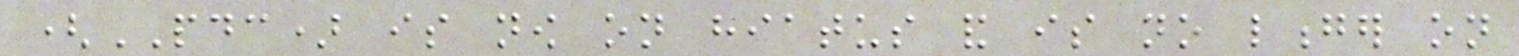(PDC) is now on hiatus and is no longer on
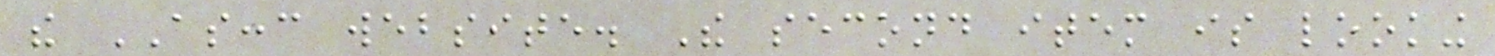the ASCCC website. The second item is looking
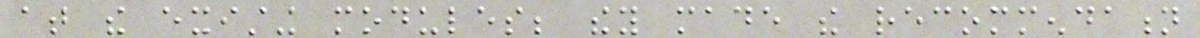at the existing modules; they made the recommendation
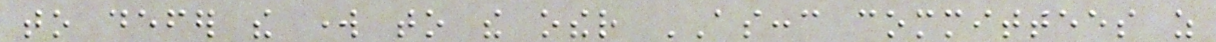to defer the work to the other ASCCC committees as
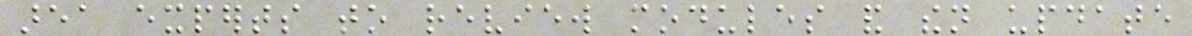area experts to review modules and then update
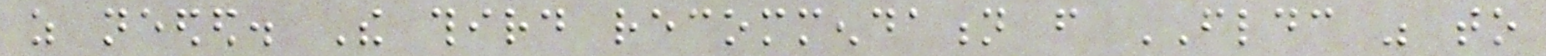as needed. The third recommendation from FLDC was to
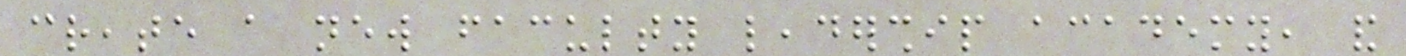create a new faculty leadership academy, and
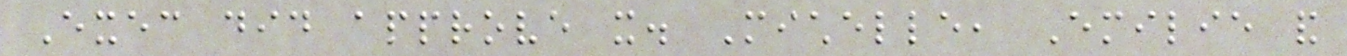Exec did approve it. Michelle, Emilie and
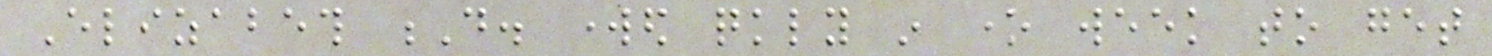Elizabeth D. worked quickly in one week to get
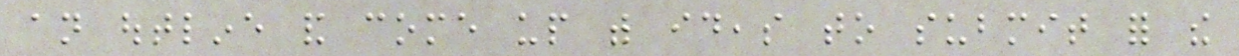an outline and come up with ideas to submit for the
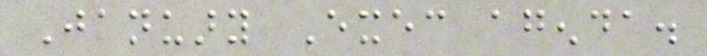January Exec agenda.
